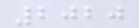2020
